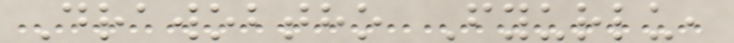Drawobtho Fyurlu,
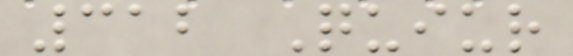312 Quiur
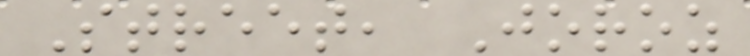Street, Joroz
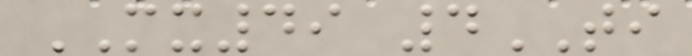MX49 4TI
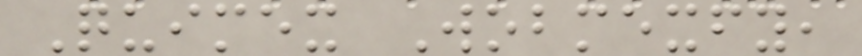Quimex Wobmexfy,
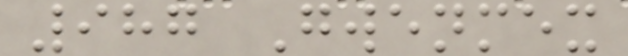987 Gwenmex
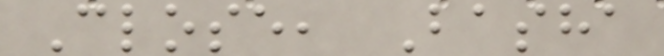Close, Basha
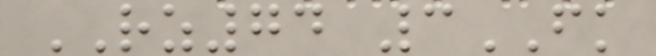RZ74 3FK
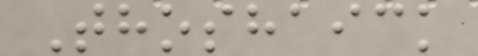Thoshaick
